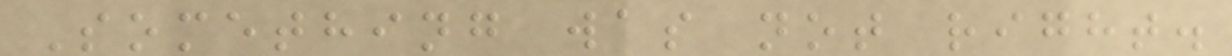Something was not right.
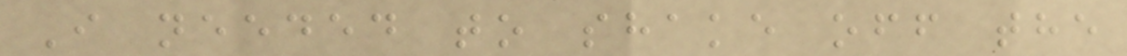I needed to shake off the
